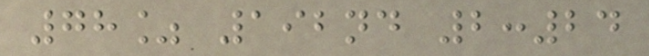78% 192nd 2:24
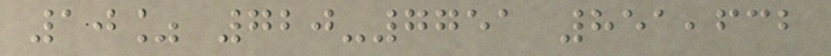10% 720-7751 851,632
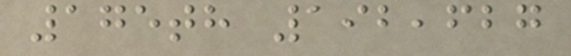175th 192,627
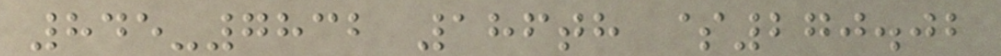845-7832 186th $270.02
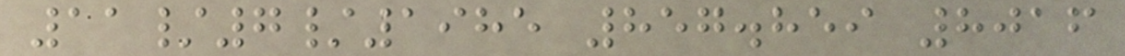11/7/1985 857.859 8016
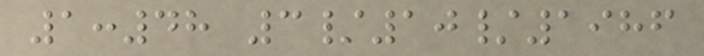1:48 3/10/1986
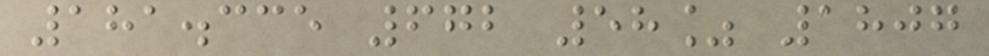181.335 672 58% 1807
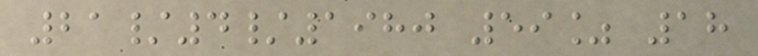21/4/1980 59% 18
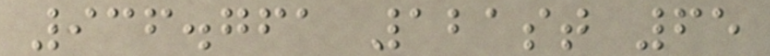936.761 121st 65
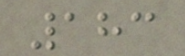183
